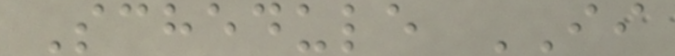Schedule II
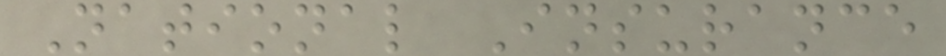National Insurance
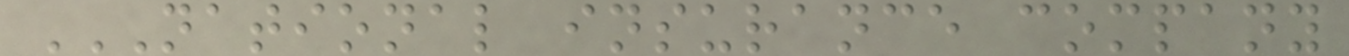NATIONAL INSURANCE COMPANY
